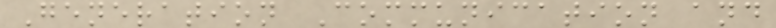Generation Communication and
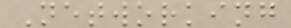Networking
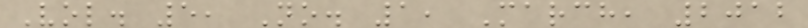Vol. 5, No. 1, March, 2012
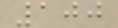100
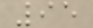95
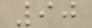90
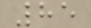85
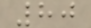80
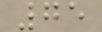75
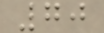70
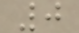0
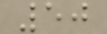50
